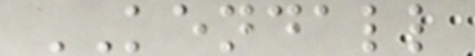KENDALL
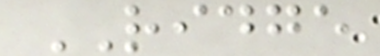RIDGE
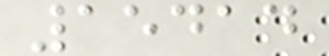15414
